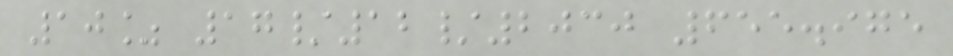10% 17/12/2030 655.975
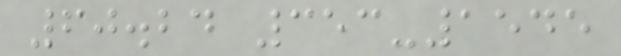60.24 353-1545
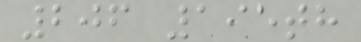206 195th
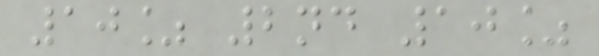10% 2nd 10%
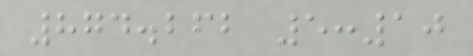874.262 5:10
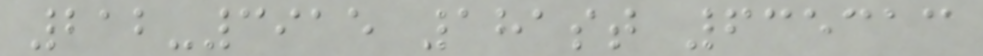212-3915 181st 635313
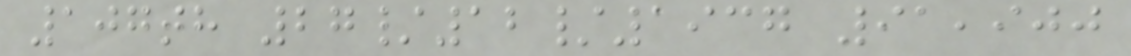107th 27/12/1937 91,900
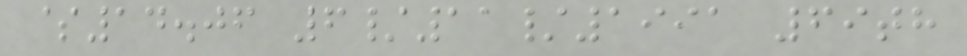$14.06 6/11/1991 69th
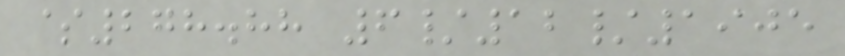$278.88 6/12/1905
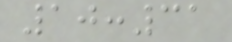10:31
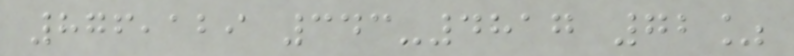876,129 343-4817 72%
